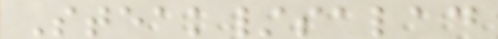Steak/salad
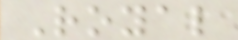Royal
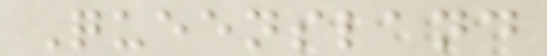Queensland
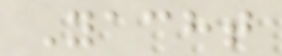Yacht
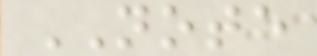NOTE
